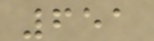651
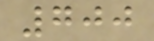700
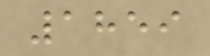1859
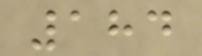184
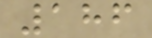186
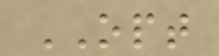OPT
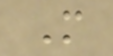M
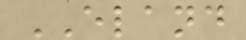ELAND
